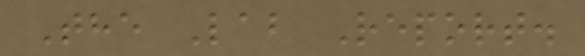The Lab Report.
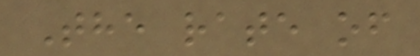The rate of
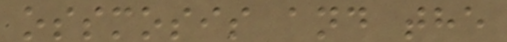ossmosis and the
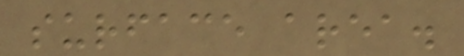surface area.
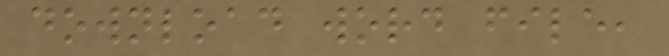download word file,
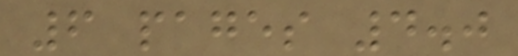6 pages 4.0
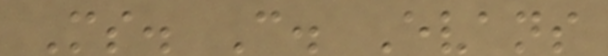Ms. C. Evans
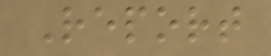Report
